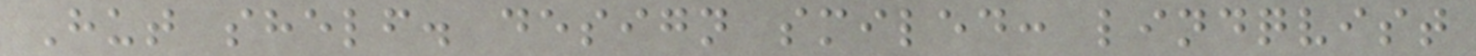Hut shelf. design smiled: lindqvist
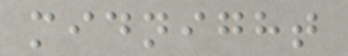midnight
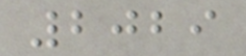2029
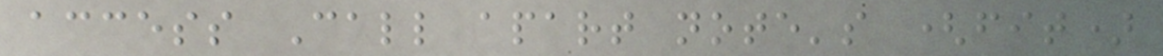access Call apart note's (fit)
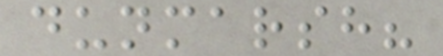dunmarsh?
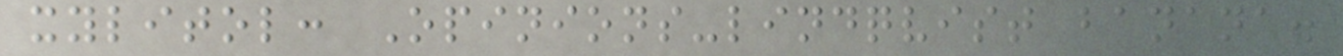xylitol: Opinions-lindqvist banana.
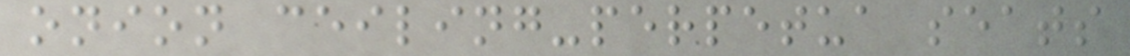onion ceiling-perpetua seats
